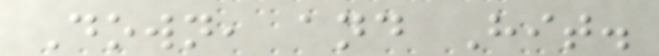Down, and Hit.
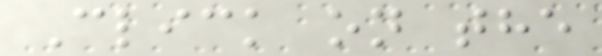Click on the
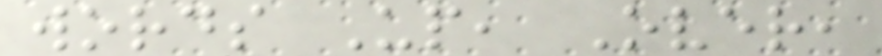words Up, Over,
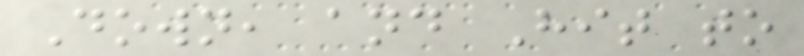Down, and Hit to
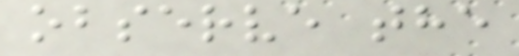observe the
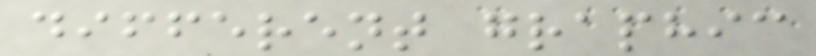different graphic
